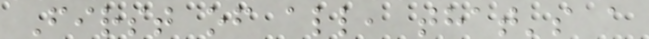First of all, that's a
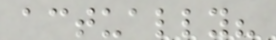actually?
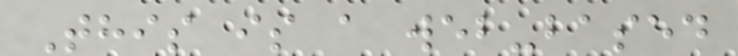This is a web-based
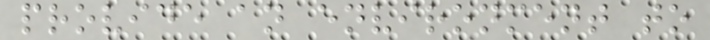provide an environment to
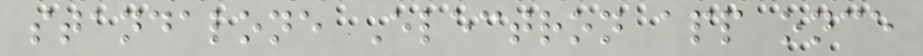standalone Electron app once
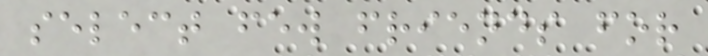select few friends for
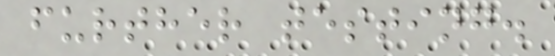further testing.
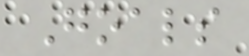Goals
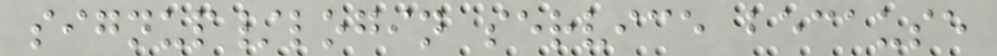signup/login service because
